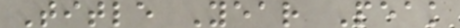Title Year Peak
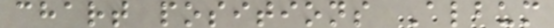chart positions Album
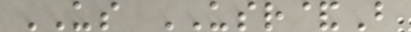US USR&B
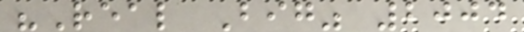"Real Big" 2004
